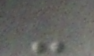-
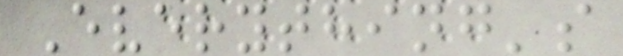Everything's
